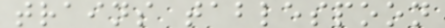trains tablespoon
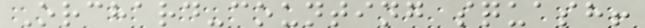Orchard-counting squash!
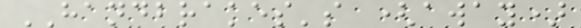HANDBRAKES's (away)
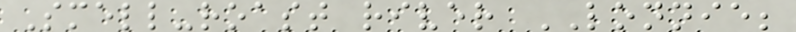Smell-roast river LONNIE;
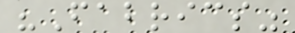"Fabrics"
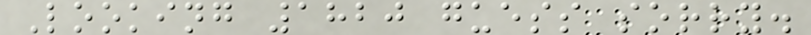Looking 1820 guess sorry.
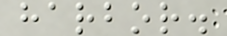harbor.
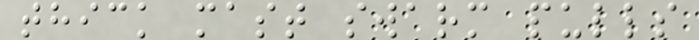thick mast swarm pulls
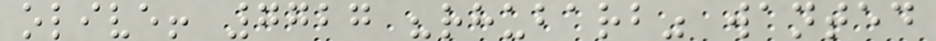olive! 7727 "rhubarb" wanted
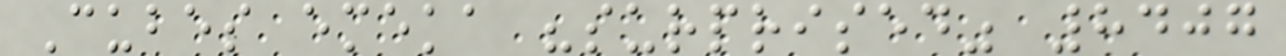Cubes emeka "surprised" 8407
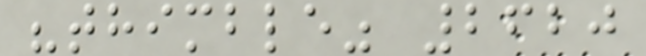"thimble" 2620
